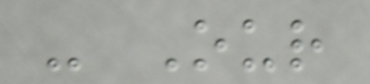- Our
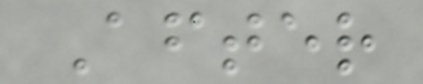After
